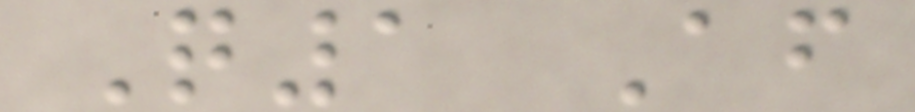Q1 After
